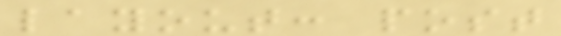layout: post
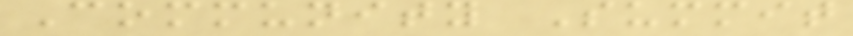Community Summit
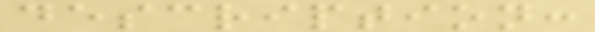description:
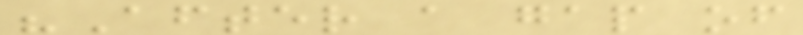"After a gap of
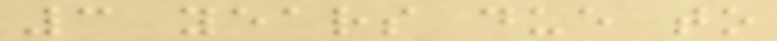3 years due to
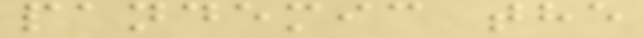pandemic the
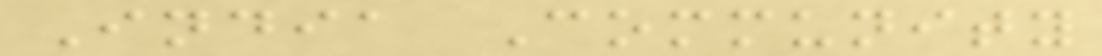India Community
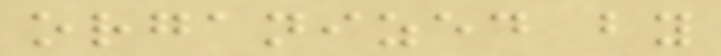organized by
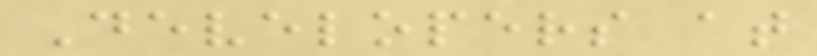Developers at
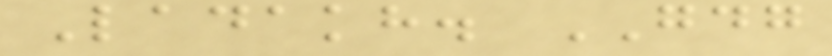Ladakh. GDG
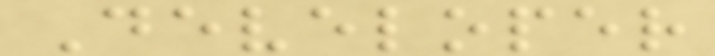Developer
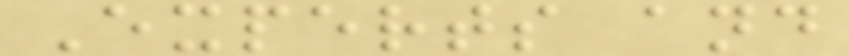Experts and
